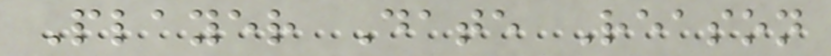Player Date Reason
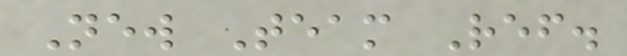New Team Ref.
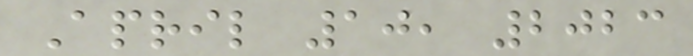April 10, 2023
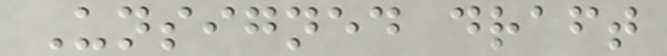Unsigned draft
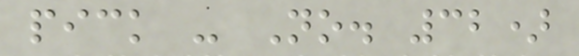pick - No. 32)
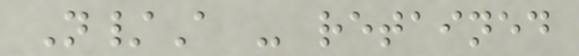N/A - retained
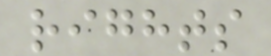rights
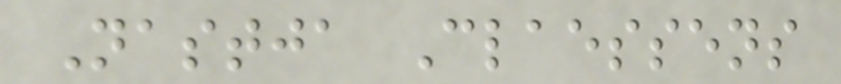Nastja Claessens
